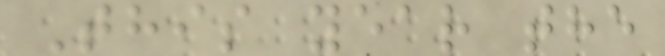This year the
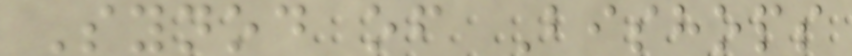Synod of Bishops
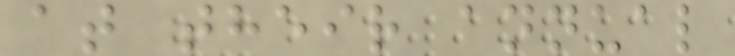at their annual
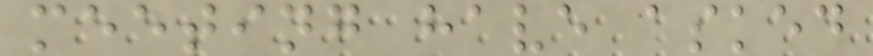meeting have asked
